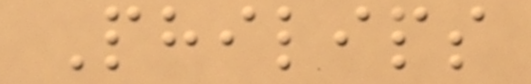Philips
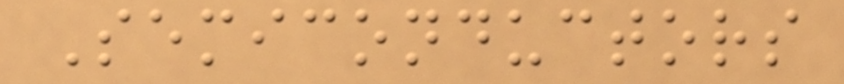Semiconductors
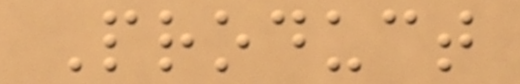Product
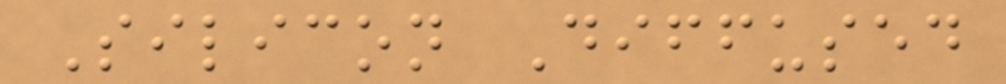Silicon Diffused
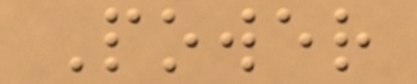Power
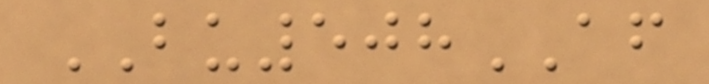BU508AF
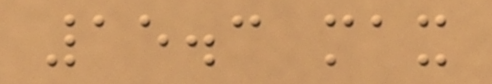15.3 max
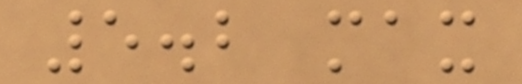5.2 max
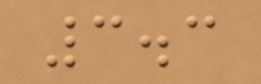3.3
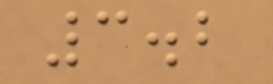3.2
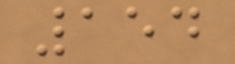154
